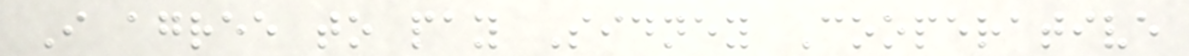I agree to pay Sidney Cooperative
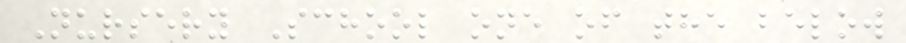Nursery School one of the below
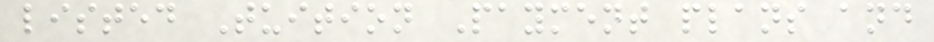listed Tuition Payment plans and
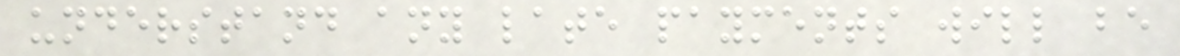understand any late payments will be
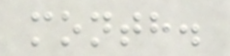month.
